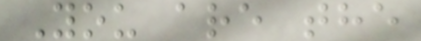You are the
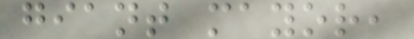giant mayor,
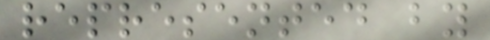represented by
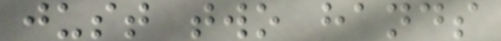just two hands
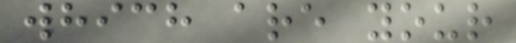which are your
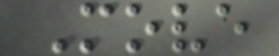Move
